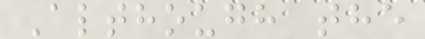Although the
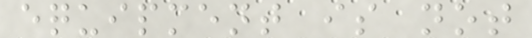equipment is not
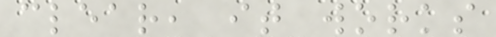clear, it works
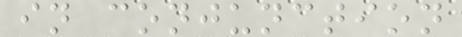in conjunction
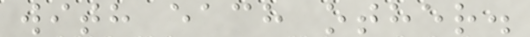with each other.
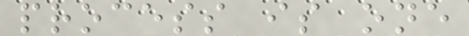process is one
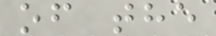of the
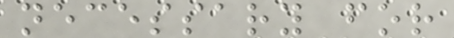necessary for
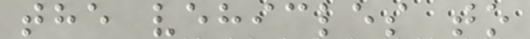the vehicles to
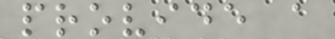provide a
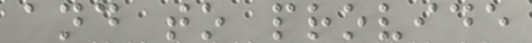and to provide
